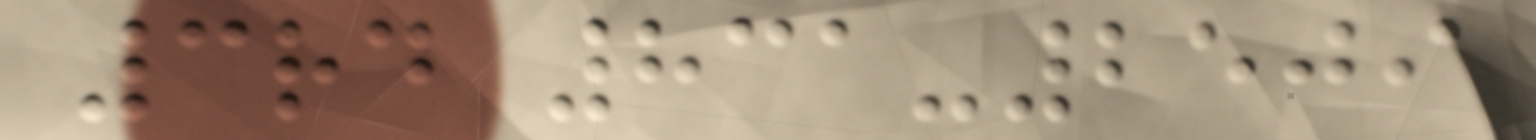3rd 831-2509
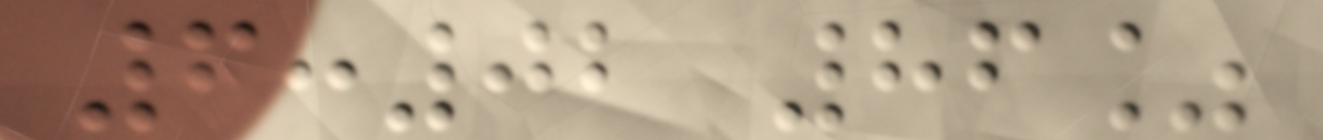6:02 86%
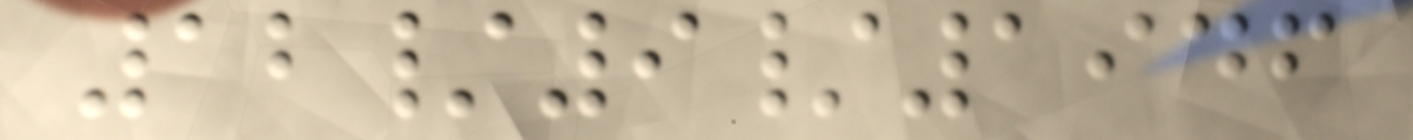12/9/1946
